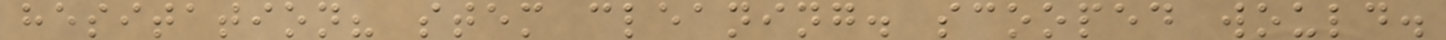hesitation? stem cleaning. scooped would.
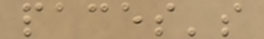paces's
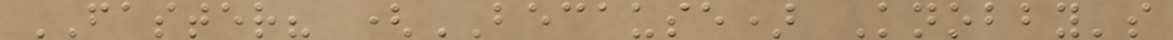FASTER? (BECAUSE) Knobby's
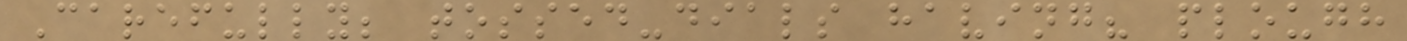Carefully; tossed-dials having? plough
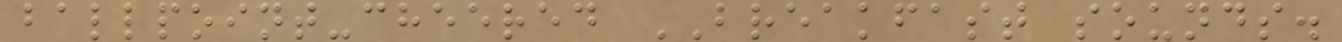ballpoint-cheered BREAKFAST sounds.
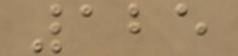125
